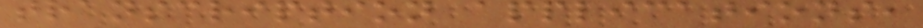transcription applications,
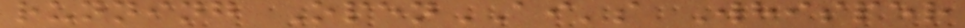running OpenAI's Whisper
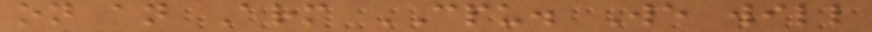on an Arm CPU. We will
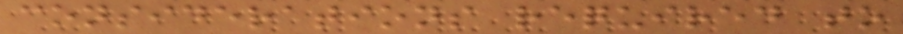considerations required to
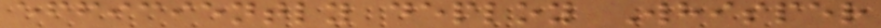efficiently deploy Whisper
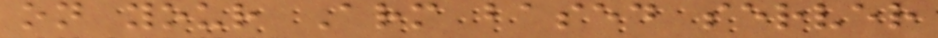on your Arm based server
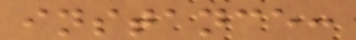instance:
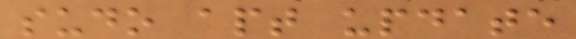sudo apt update
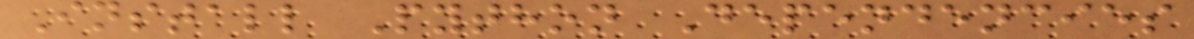Install Python Dependencies
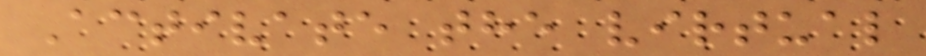Activate the virtual
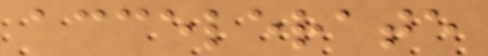accelerate
